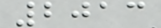2013
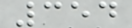354
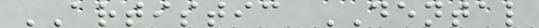ARTISTIC DENTAL
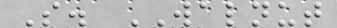S. WALNUT
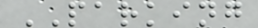PARKING
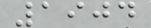1904
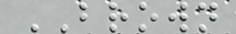BROWN
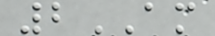2AM
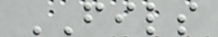FILS
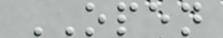OPEN
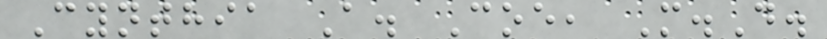Cynthia A. Coe, M.D.
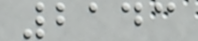2143
